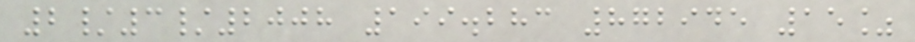2/3/2008 199.283 872945 15%
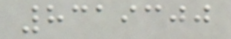8319300
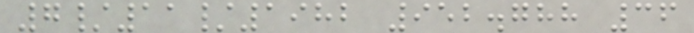7/11/1982 952.788 36
